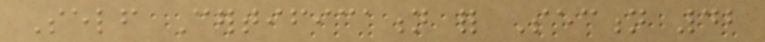Self Certification for Section 42
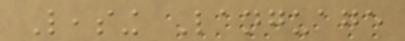Leasing Language
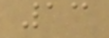13
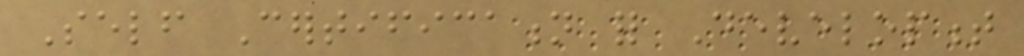Self Certification for Development
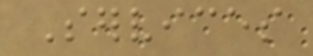Services
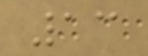13
